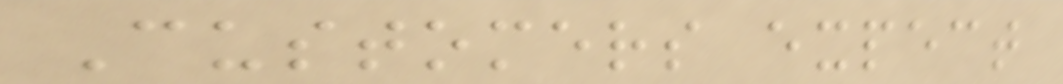Customers expect
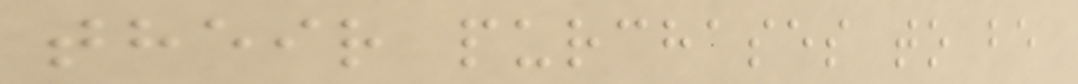their purchases to be
